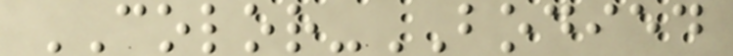COLOR-BODIED
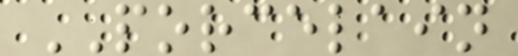PORCELAIN
